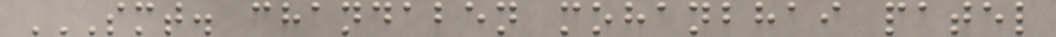SMT. CHANDABEN MOHANBHAI PATEL
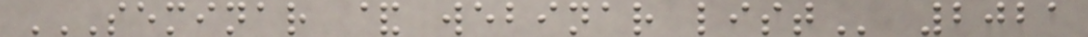SEMINAR & WEBINAR LIST 2021
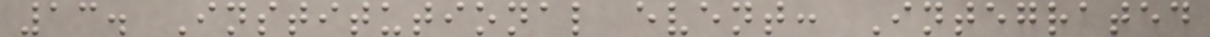13. Institutional event: Integrated
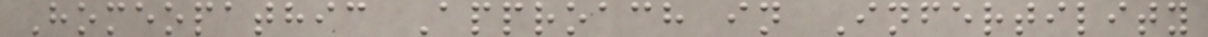Homeopathic Approach in Infertility
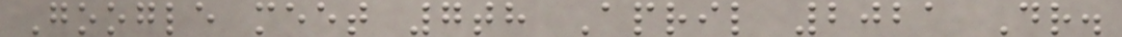Google meet 7th April 2021 Dr.
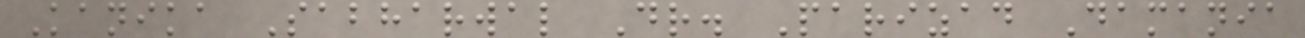Kanika Sabharwal Dr. Parizad Damania
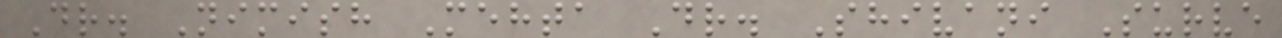Dr. Nimish Mehta Dr. Shivani Surve
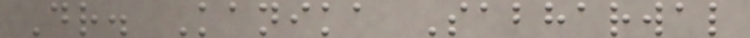Dr. Kanika Sabharwal
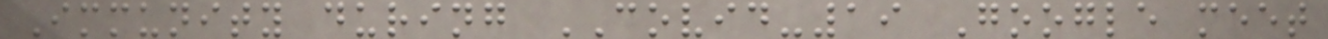Immunity during COVID-19 Google meet
